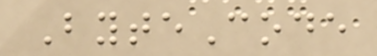ByteCode
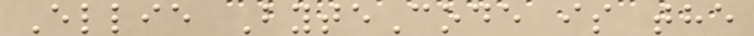Ellie ByteCode is the
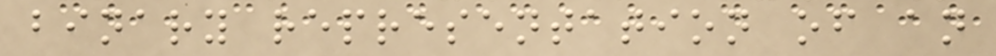binary representation of an
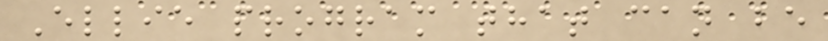Ellie program that can be
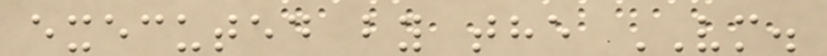executed by the VM.
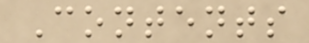Contents
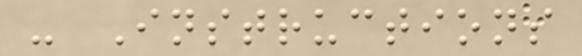- Instructions
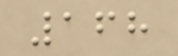168
